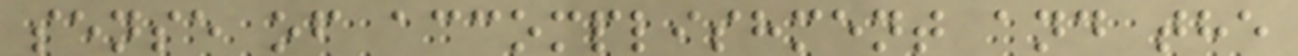sense of accomplishment and the
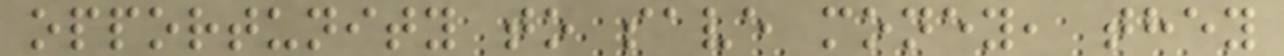opportunity to save money, they
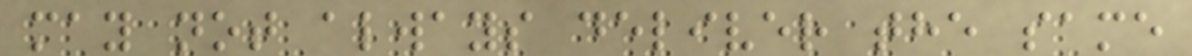may not always deliver the same
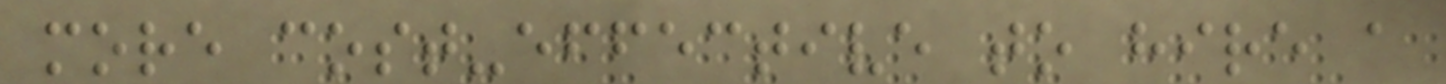more cost-effective to hire a
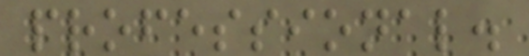professional.
